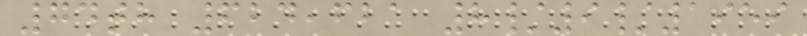74th 624,621 8/9/1959
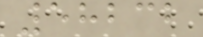58232
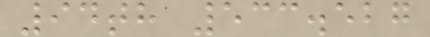94th 533.527
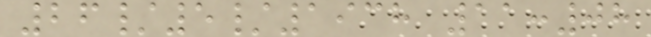26/5/1938 11:08
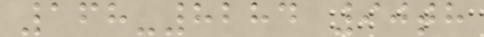168-8284 90th
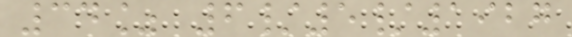34% 6/5/1927
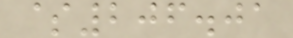$206.01
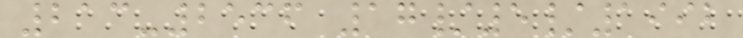213-2536 17/5/1992
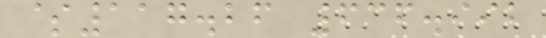$117.26 636.992
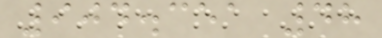904.351 48
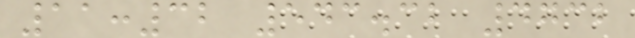11:32 543.32 4732
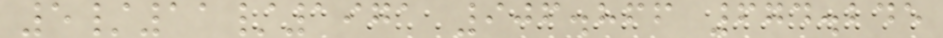5/11/1971 906.866 674.245
